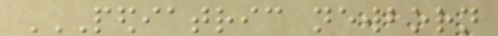PEDIATRIC NEWBORN
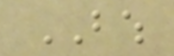BWH
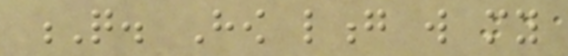Q. How long will my
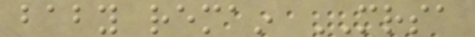baby remain MRSA
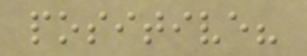positive?
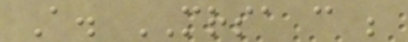A. MRSA can be
